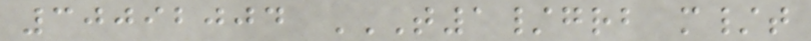30092004 T1/GRB M/T
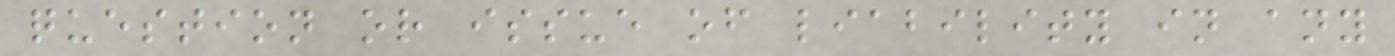question or issue of liability in any
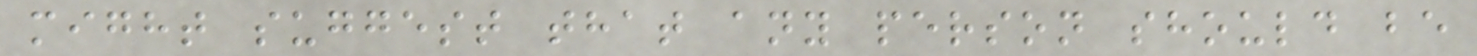might suggest that any person should be
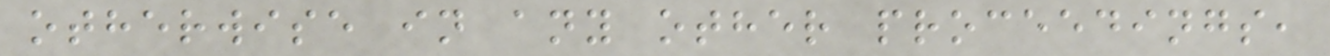otherwise in any other proceedings,
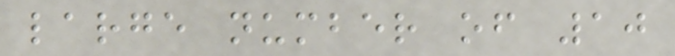large number of 10
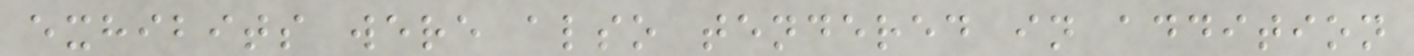exhibits were also tendered in addition
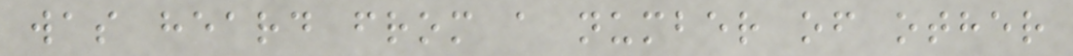was heard from a number of other
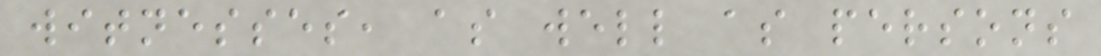witnesses, as well as persons
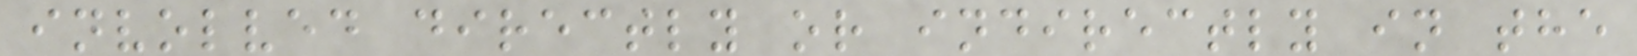involved directly or indirectly in the
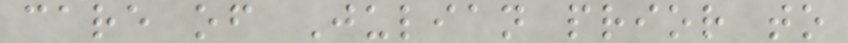care of Julian prior to
